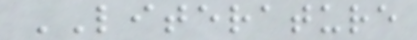LITERATURE
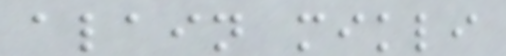alain mikli
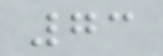73
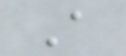A
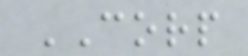CORP
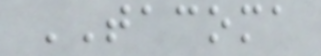TACOMA
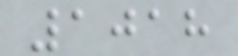1018
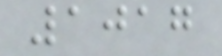1017
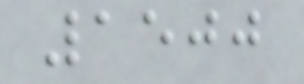1500
